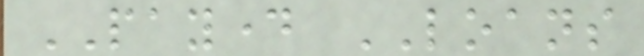PAYDAY LOANS
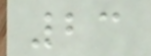23
